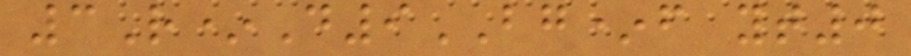3R*D9BG*f yt0
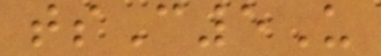tsC5U
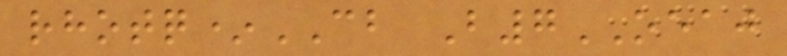rhotq*CB B7OEAJ
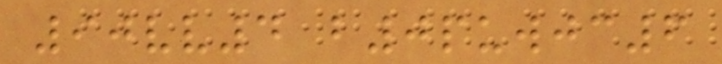90vv4 b0puwjc6
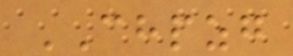CHPZG
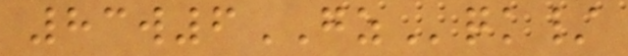83w6GZqk/
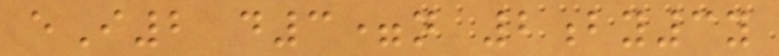eI2 d3=n 2by3y
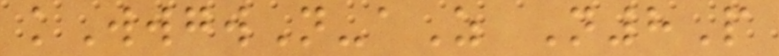kWwgwN-aZ N8P
